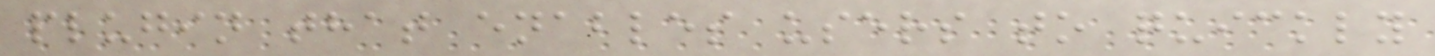plugin that enables users to quickly
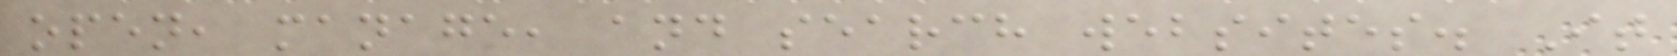open, manage, and search websites. It
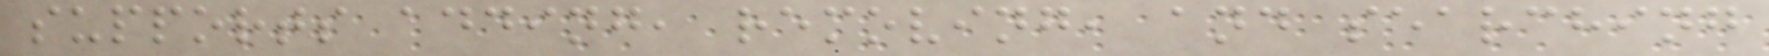supports adding, removing, and searching
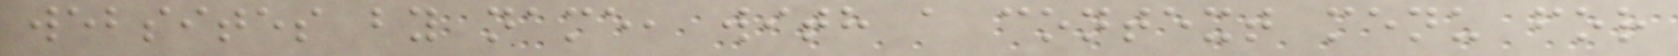websites by name, with a context menu for
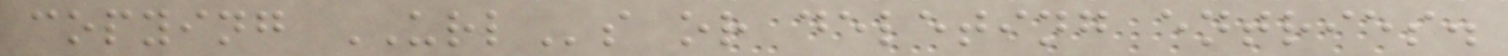copying URLs or deleting entries.
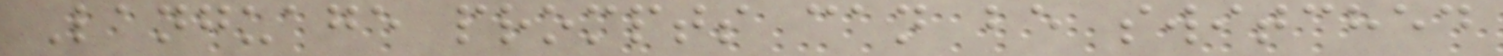Language prompts can be switched
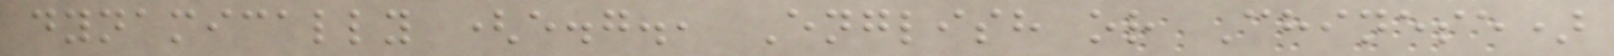dynamically (e.g., English or Chinese)
